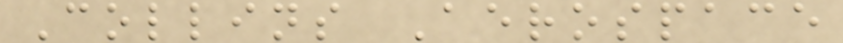Collins Aerospace
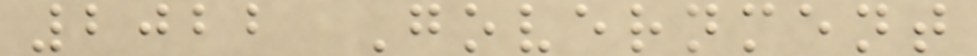2022 Government
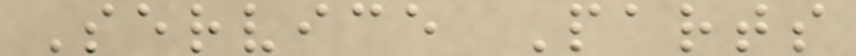Service Parts
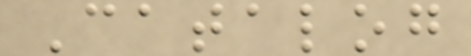Catalog
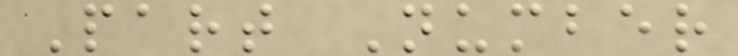Part Number
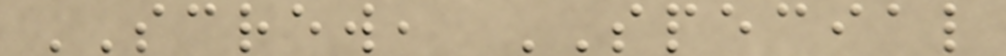SCREW, SPECIAL
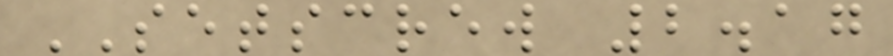SETSCREW 2.17
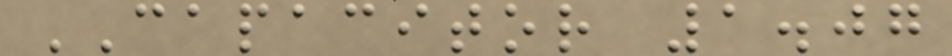CAPACITOR 1.07
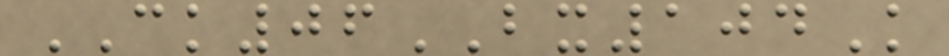CK06BX104K
